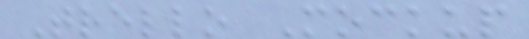Trello Mockup
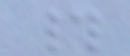#
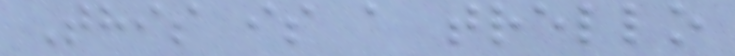This is a trello
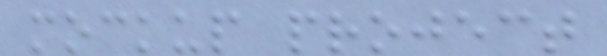mockup project
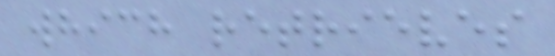which retrieves
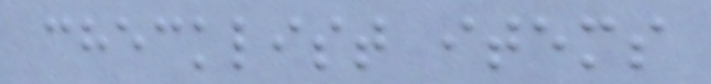checklist items
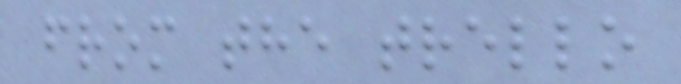from the trello
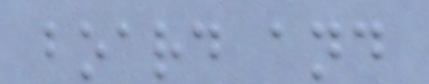board and
